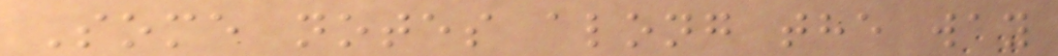Some notes along the way
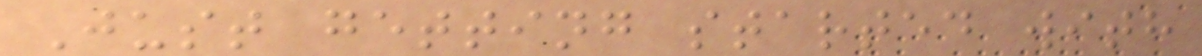Just getting started with
